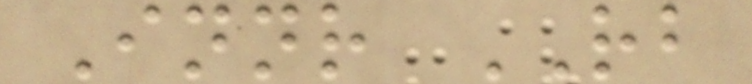Innr RB
